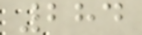284
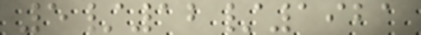5/12/1921
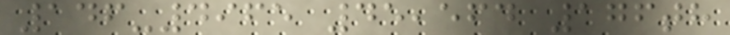146-4965 45,564 176th
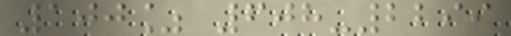100% 608-2299
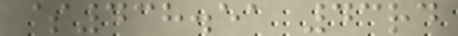$438.51 43rd
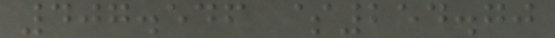407.546 $254.70
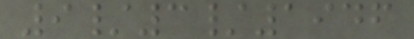9/3/1946
